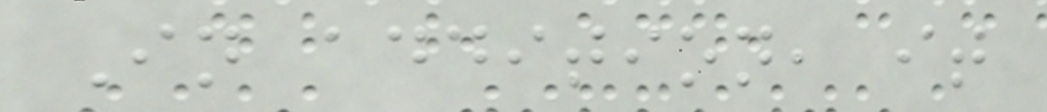In addition, it
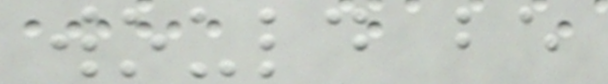would be
